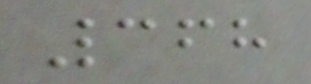368
